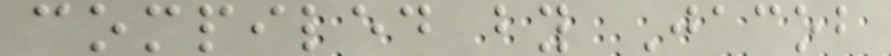compiled by Jacob
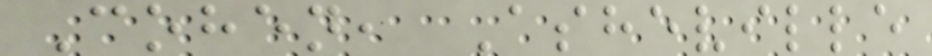Cohen, Asheville
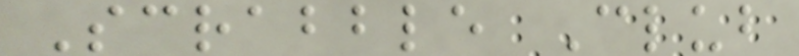Scrabble Club
